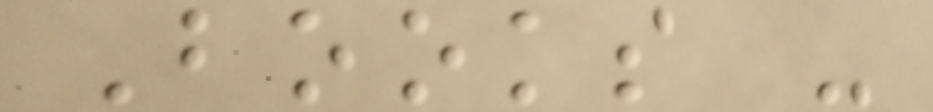Books -
